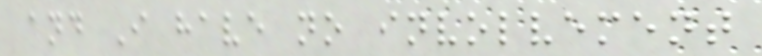and I have no involvement
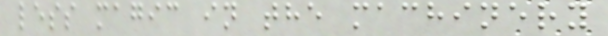less magic in the machinery
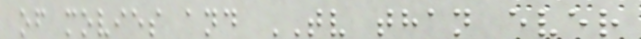of movies and TV than ever
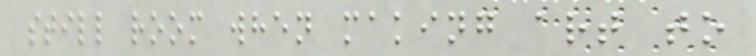still room when making art to
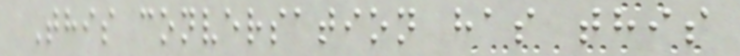This conversation has this
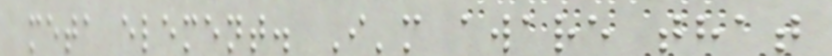meta element. I'm aware that
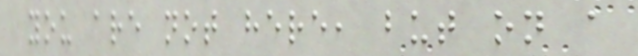you are not here, but on a
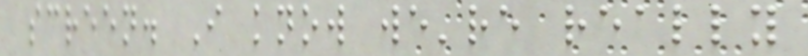screen. I know we're really
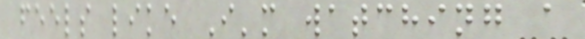feels like I'm watching a
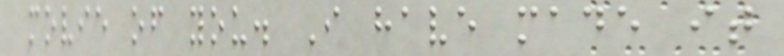movie of you. I have made it
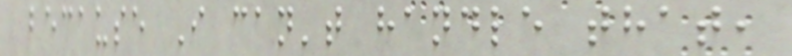because I can't handle that,
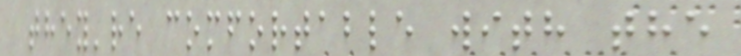they're comfortable with the
